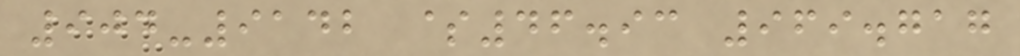904-9142 $46.93 969.717
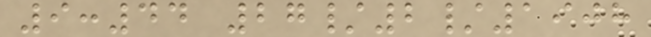9:44 27/2/1908
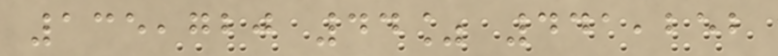135,720 44% 441,252
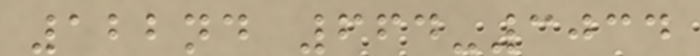122nd 664-3034
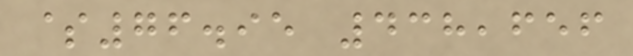$76.95 438,656
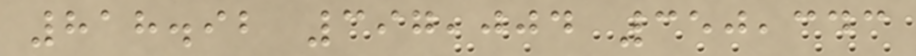818.92 397,004 350,343
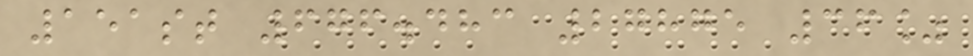151st 676.483 27875 36%
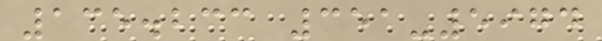135.233 351-5974
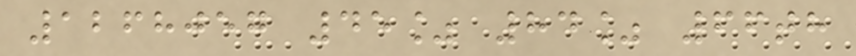1268057 45% 84% 66th
